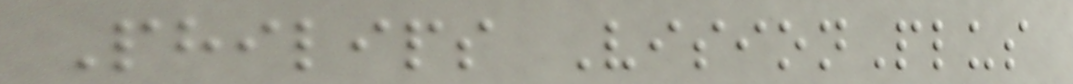Philips VisionPlus
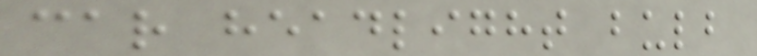car headlight bulb
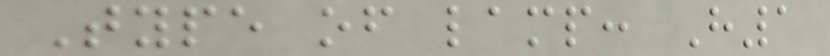Type of lamp: H1
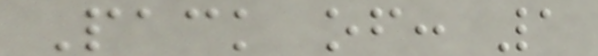Pack of: 1
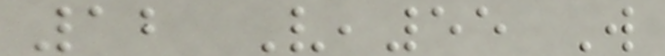12 V,55 W
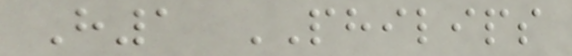H1 PHILIPS
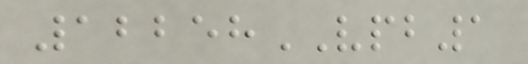12258VPB1
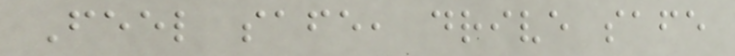Feel safe, drive safe
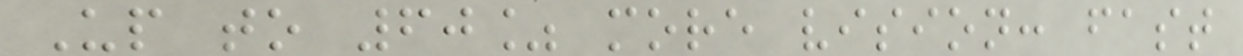Up to 60% more vision: fast
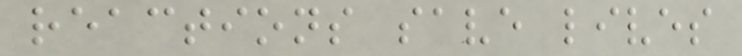reactions save lives
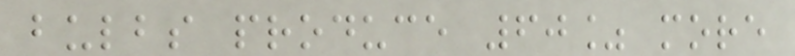bulbs produce 60% more
